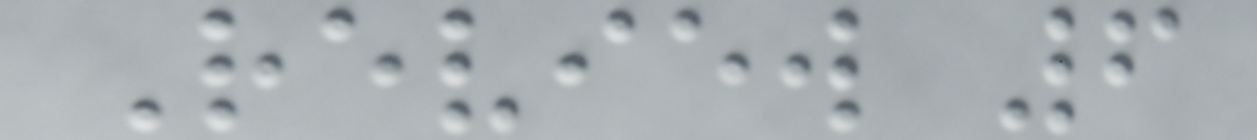Review 6
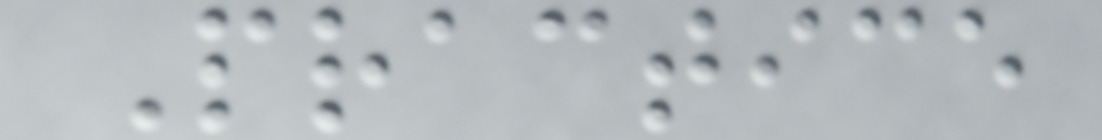Practice
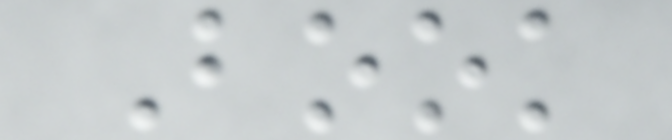Book
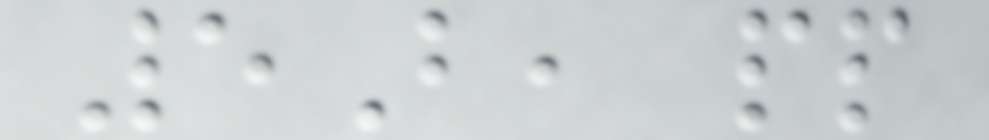5B, pp
